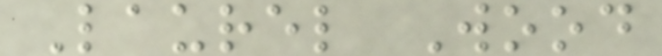Laurel Wood
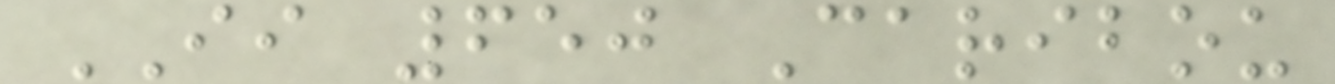II 650 Caribou
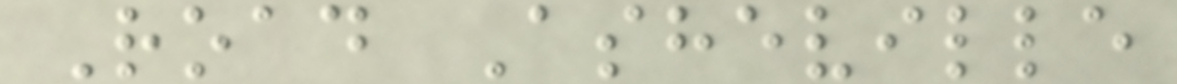Road Asheville
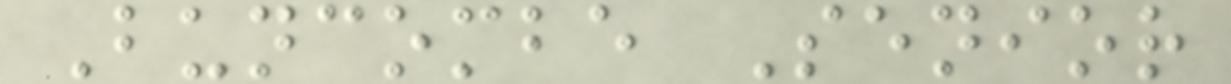Buncombe Senior
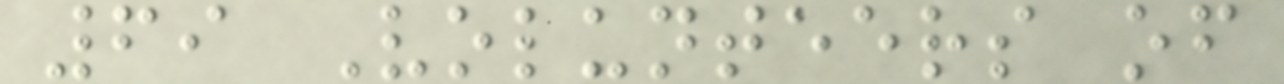69 Volunteers of
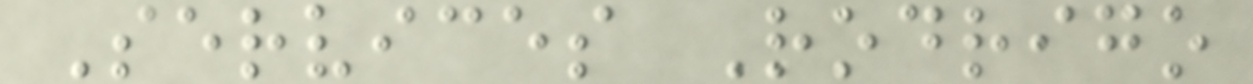Services Rodrigo
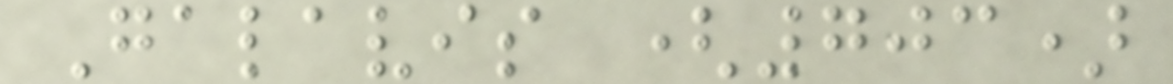Galavis (703)
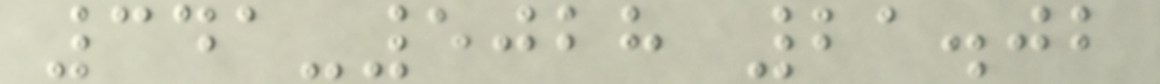341-5028 21.02
